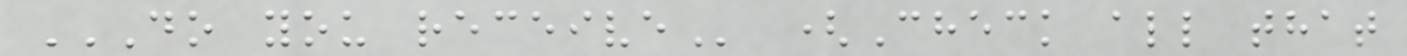DO YOU RECEIVE (Check all that
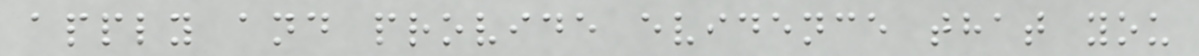apply and provide evidence that you
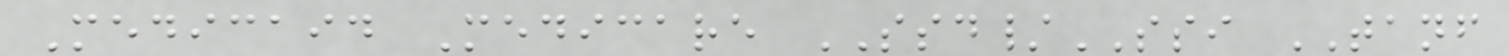Medicaid Medicare SSD/SSI TANF
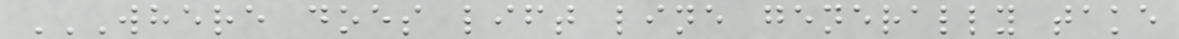WHERE DOES LIFT LINE GENERALLY TAKE
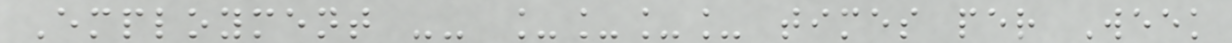Employment -- ____ times per Week
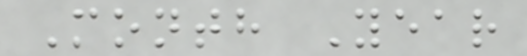Month Year
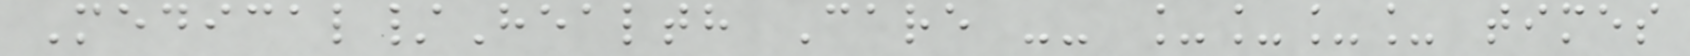Medical/Health Care -- ____ times
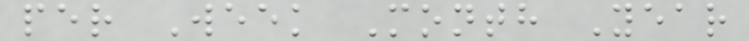per Week Month Year
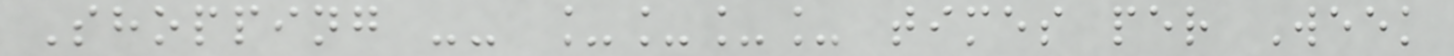Shopping -- ____ times per Week
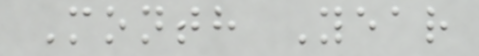Month Year
